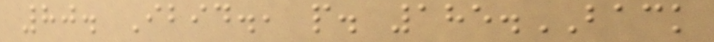80. Ibid., p. 185.BACK
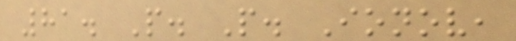81. P. P. Ionov,
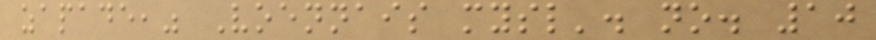zapade," Voennais mysl'. no. 10
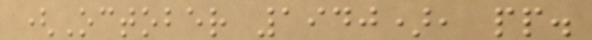(October 1940), pp.
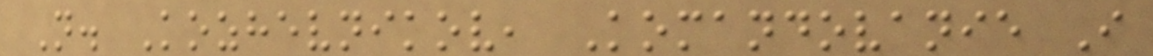N. Kozhevnikov, Komandovanie I
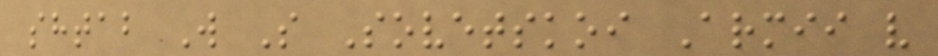shtab W S Sovetskoi Armii v
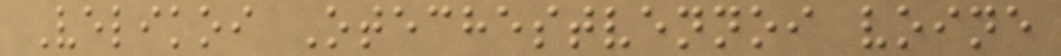Velikoi Otechestvennoi voine
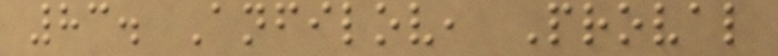83. Anfilov, Proval
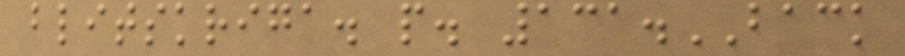blitskriga. p. 131.BACK
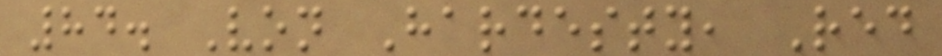84. Von Hardesty, Red
